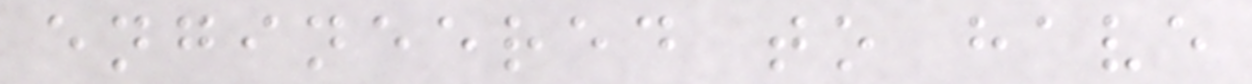engineered to have
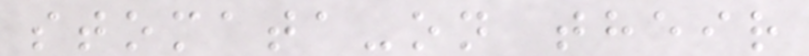stomata-on their
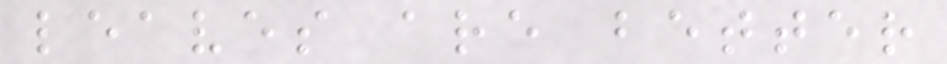leaves are better
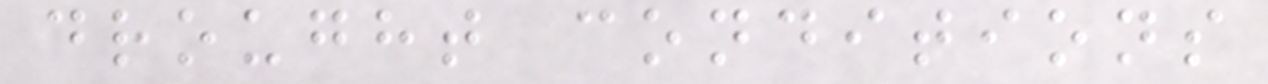drought conditions
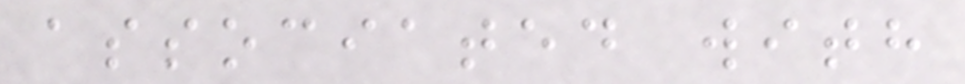associated with
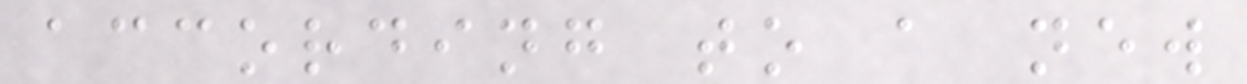according to a new
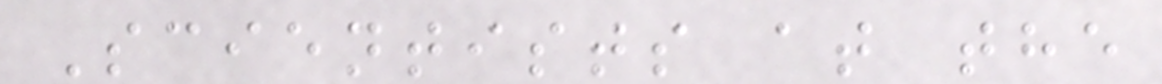Scientists at the
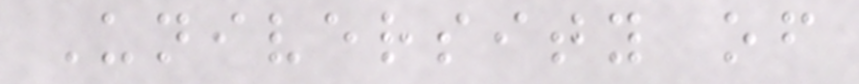University of
